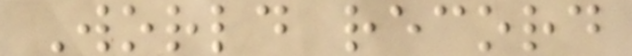World record
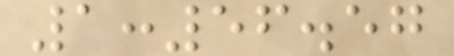1:56.57
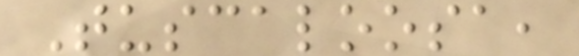Tuscaloosa,
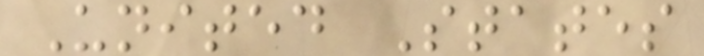United States
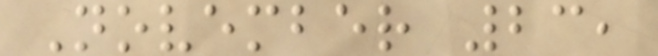November 23,
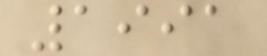1991
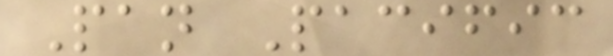Pan Pacific
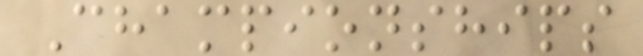Championships
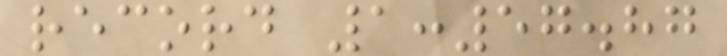record 1:57.87
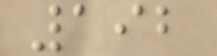192
